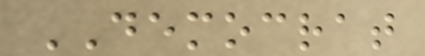DEMOCRAT
